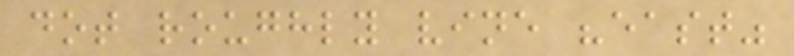dot roughly vine "east"
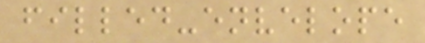filled-envelope
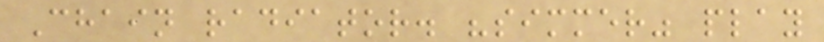Chain radiator. "simmer" play
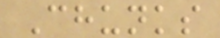Chunks
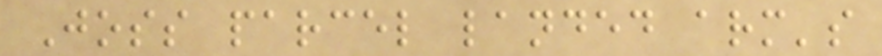Joss parcel landed arm's
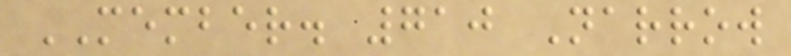MEMBER. 710 Narrow
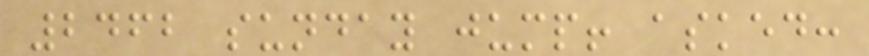2462 sunday jump! asked:
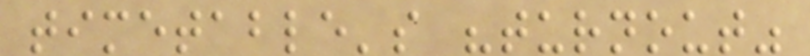timetable's "turnout"
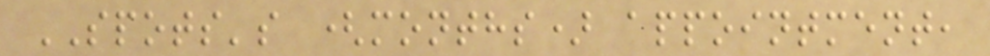SPOTS's (months) appointment,
